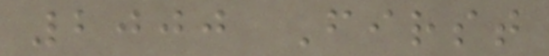2000 First
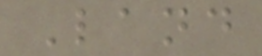Land
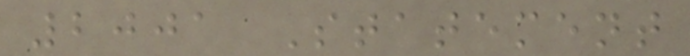2001 Statement
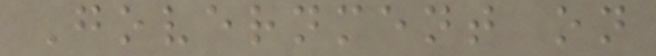Government on
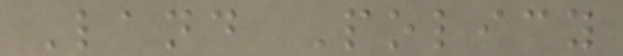Land Policy
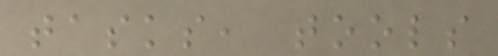tasks, tools
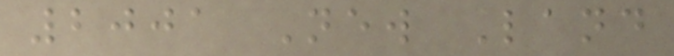2001 New Land
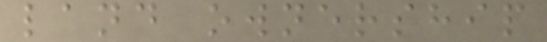land ownership
